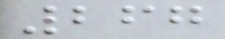267
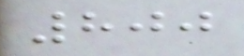800
